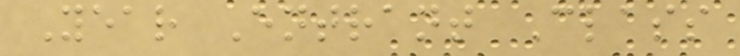Year Entrant Class
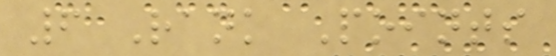6 Rank Points
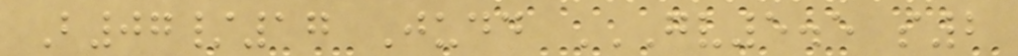B07/17 Judd GV5.5 S2
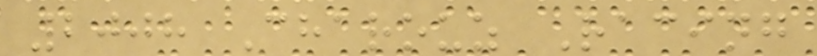2008 Charouz Racing
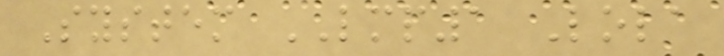System LMP1 Lola
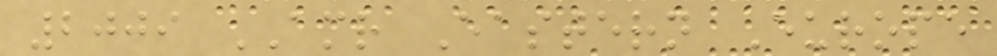2009 AMR Eastern Europe
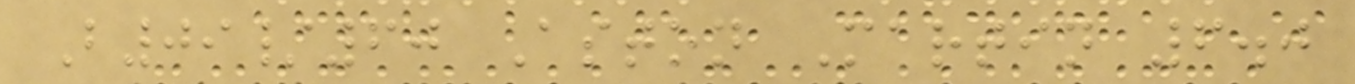B09/60 Aston Martin 6.0
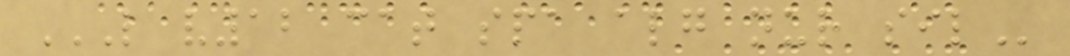L V12 CAT SPA ALG NUR SIL
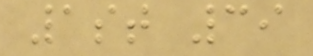1st 39
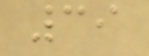39
